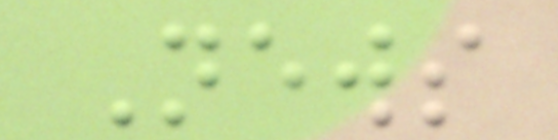News
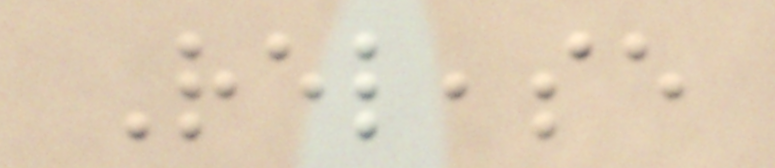Release
